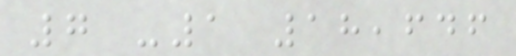7 -1 18,646
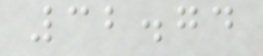32.74
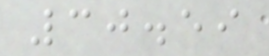30.59
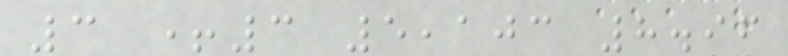3 +3 5,103 8.96
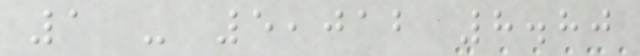1 - 5,012 8.80
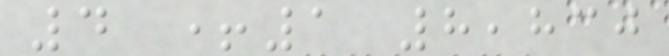4 +1 8,830
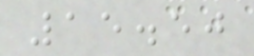15.50
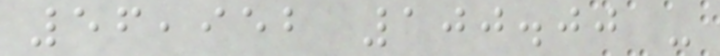56,952 100.00 -
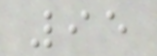95
